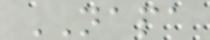NAPA
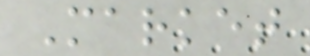Market
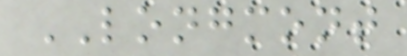LONGMONT
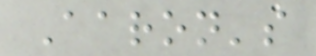Aaron's
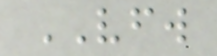VFW
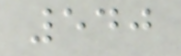540
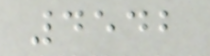4542
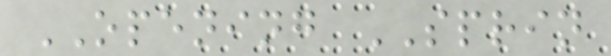OPENING SPRIN
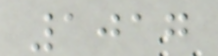1017
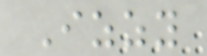Izzy
